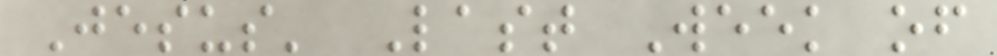Jesus' Last Week of
